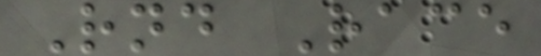Rnd Race
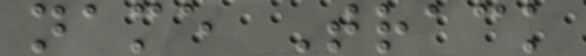name Track
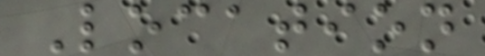Location
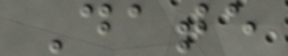Date
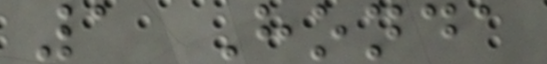1 Honda
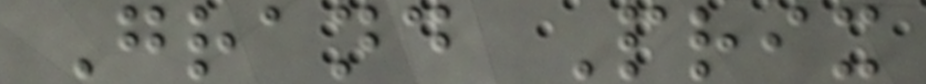Grand Prix
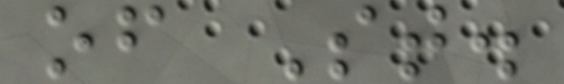of St.
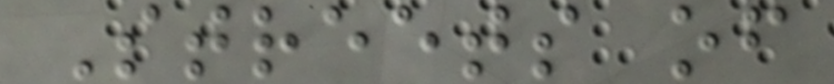Streets of
